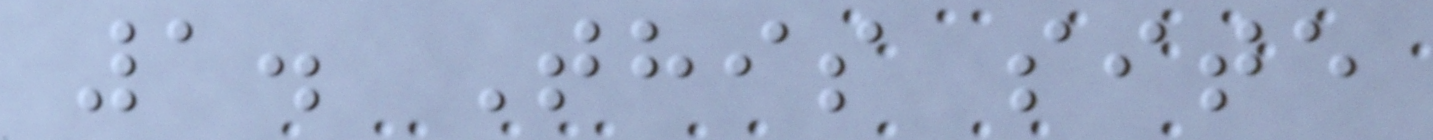1. This site
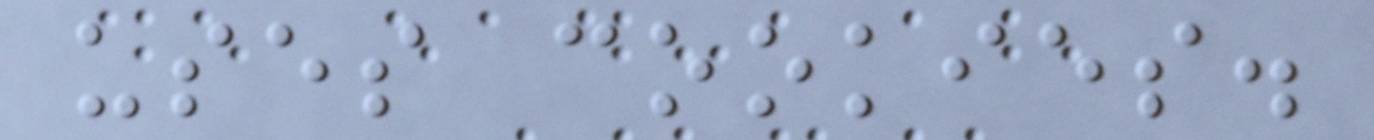uses cookies.
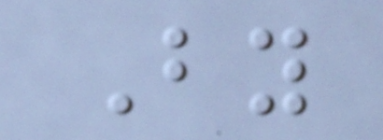By
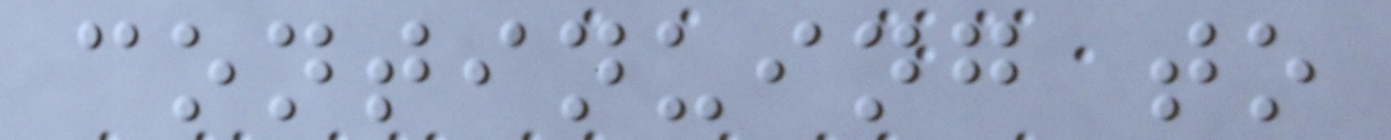continuing to
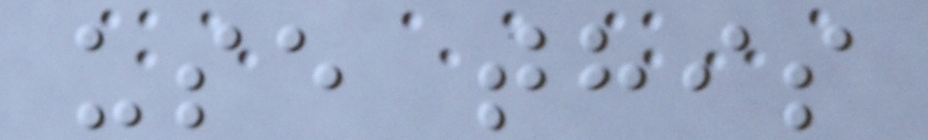use this
